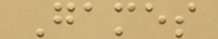Games
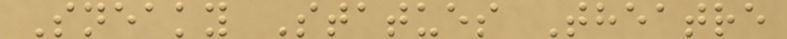Sneaky Statues Theatre
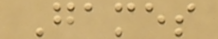Games
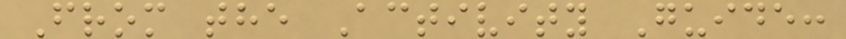From the Activity Guide:
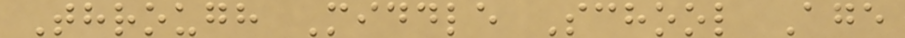Through Middle School Age
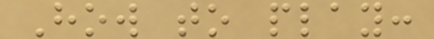How to play:
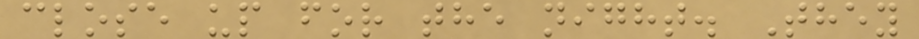close up for the night. They
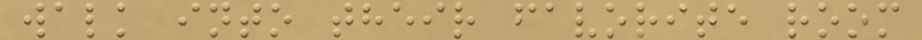walk into their favorite room
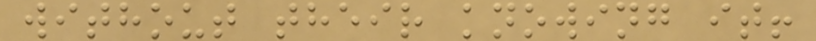without their knowing it!
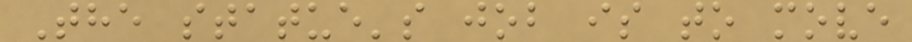The statue's job is to move
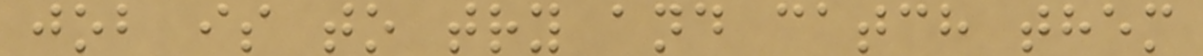job is to try and catch them
